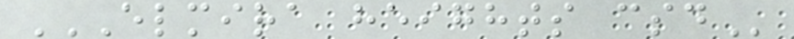ELMIRA HEIGHTS CSD
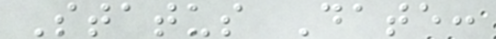Status Date:
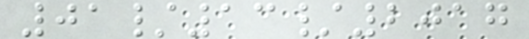01/13/2017
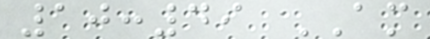10:49 AM
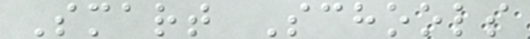Smart Schools
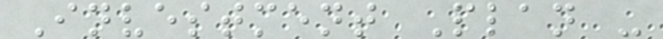Investment Plan -
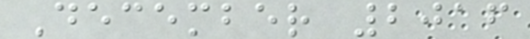December 2016
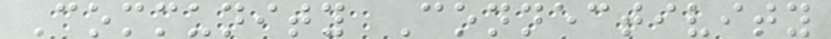Community Connectivity
